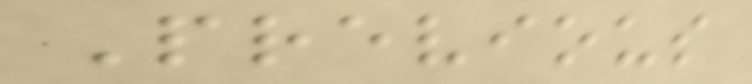Previous
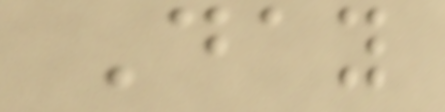Day
